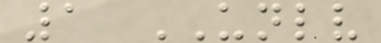1 UNLV
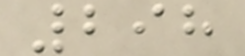298
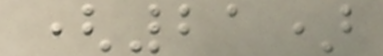(21)
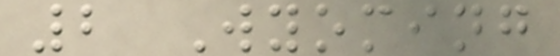2 Wyoming
